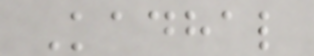Kadhal
